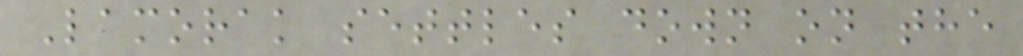Lamorak settles down on the
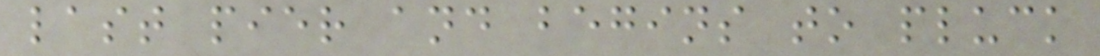last pier and begins to pluck
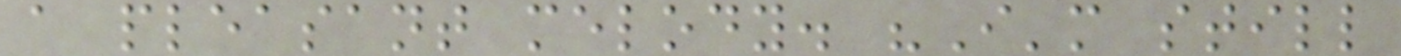a pleasant melody. "I'm still
